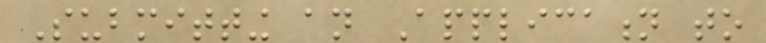Submitting an Application to
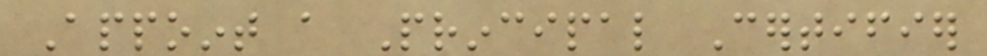Appoint a Principal Certifier
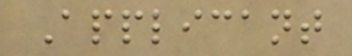Applicant
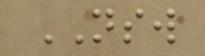NSW
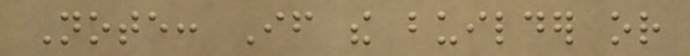Note: If the builder or
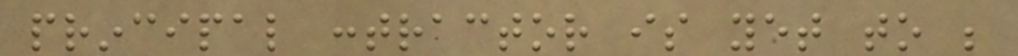principal contractor is yet to be
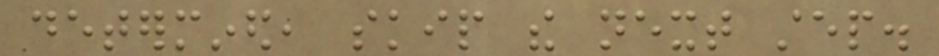determined, skip the next step.
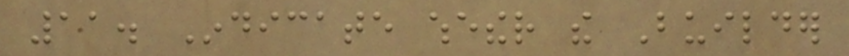11. Indicate whether the Builder
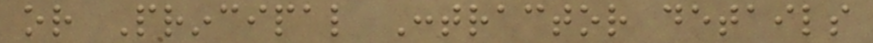or Principal Contractor details
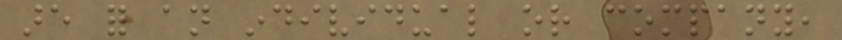are for an individual or company,
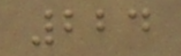224
